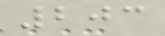203
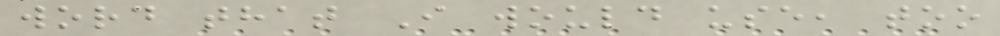word that I would use, too
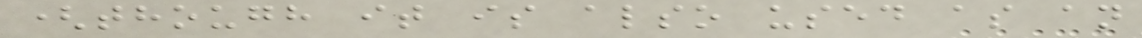(though it is also used as an
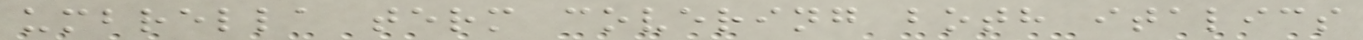umbrella term covering both italics
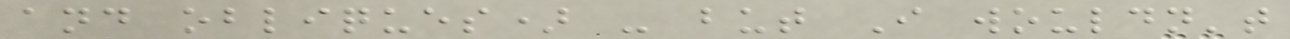and obliques) - but I wouldn't
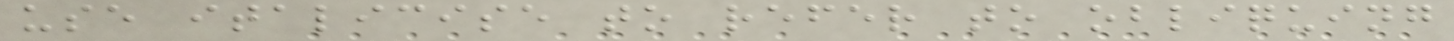use italicise to refer to obliquing
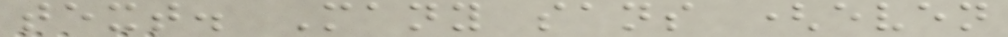text. Many sans (even
